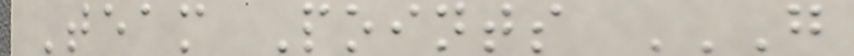Team Points G
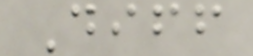Diff
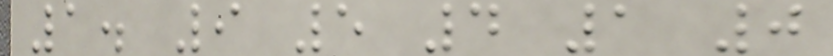1. 9 5 4 1 0
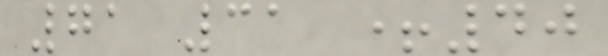71 31 +40
